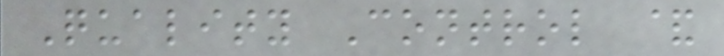Quality Control &
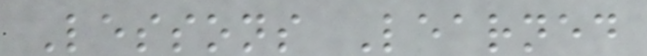Lessons Learned
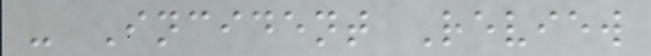- Incident Review
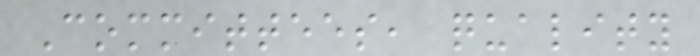Committees, quality
